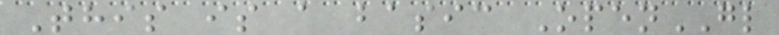This is a basic OpenGL
